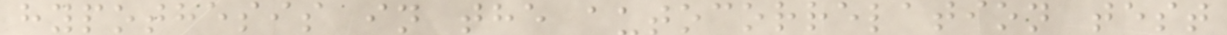hypothesis in the autocorrelation test
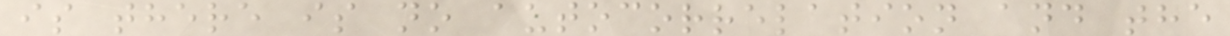is there is no autocorrelation and the
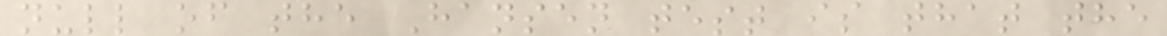null of the Hansen test is that the
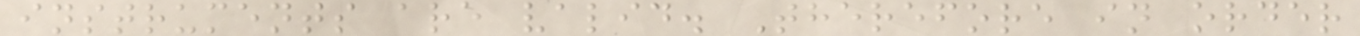instruments are valid. Therefore in order
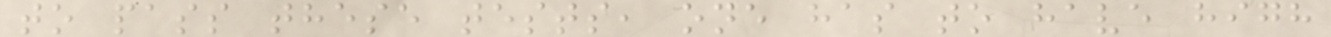to pass these tests, one has to have high
